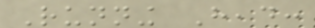Running Head:
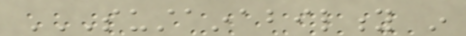SUSTAINABILITY IN
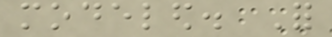modeled. For
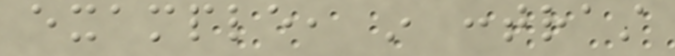example, in contrast
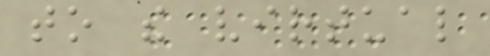to the virtual
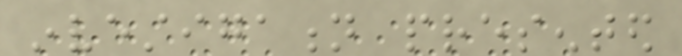investigation presented
